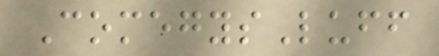ComegysLuff
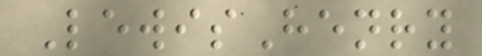LewisHenry
